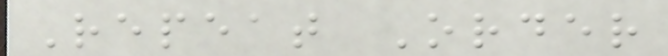Repeat Order
